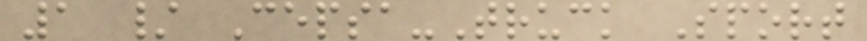1 / Cepsa-Truck Sport
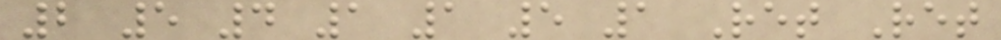2 5 4 1 1 5 1 Ret Ret
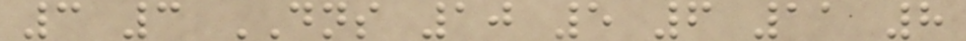3 3 DNS 10 5 6 11 8
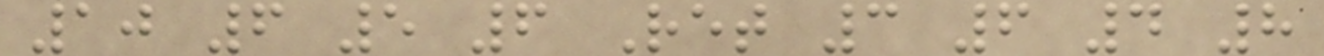10 6 5 6 Ret 3 6 4 8
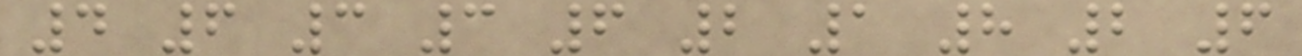4 6 3 3 6 2 1 8 2 6
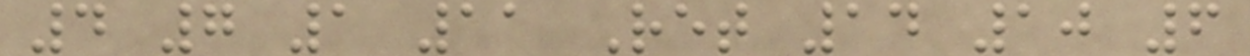4 7 1 11 Ret 14 10 6
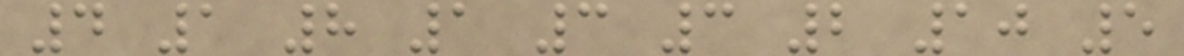4 1 8 1 3 3 2 10 5
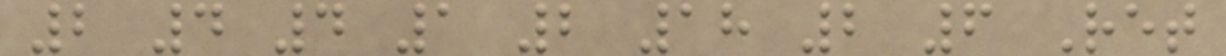2 4 4 1 2 18 2 6 Ret
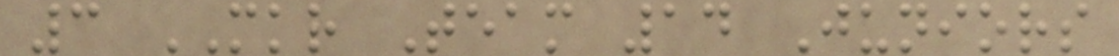3 MKR Team 14 Juniors
